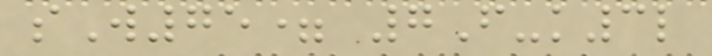sW75= 7F-k3l
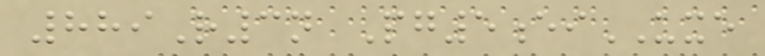889R3n Pg5eiUXE
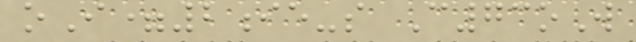oI=2ie-s C73oW
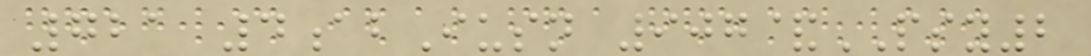721 4abIusn 907&PSY2
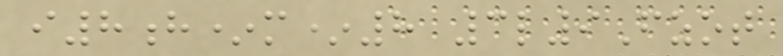i8h*m*8 3l9Fzot
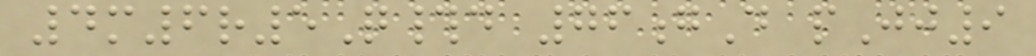4m6r5Q#d 76gD pJj9
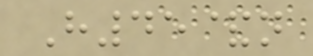H45&n
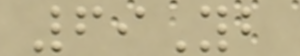69Yb
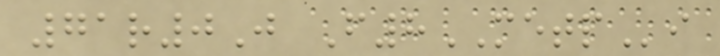71r0J F8METPi
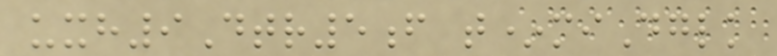uxh9Dtr5f t*miDglk
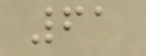61
